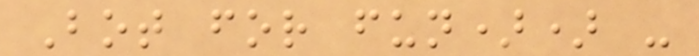Bot for fun)) -
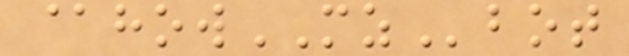@howMZbot
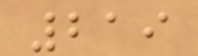219
